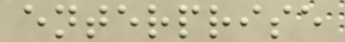enterprise
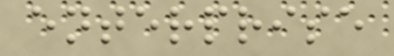enterprise
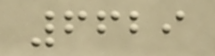6629
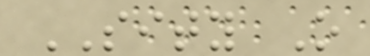SITY O
